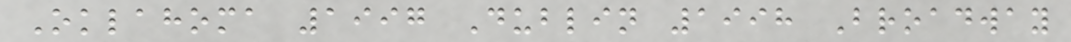Oklahoma 1997 Dublin 1998 Broadway
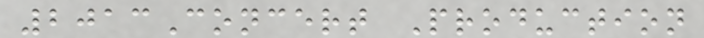2013Concert Production
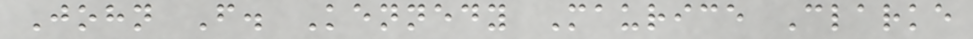John F. Kennedy Maurice Clarke
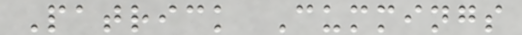Patrick Cummings
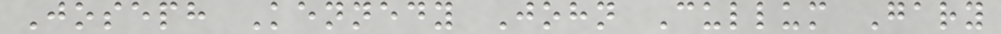Joseph Kennedy John Cullum Gary
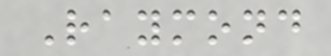Raymond
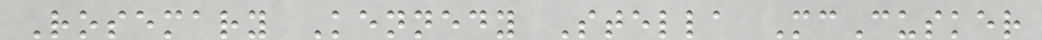Rosemary Kennedy Stella McCusker
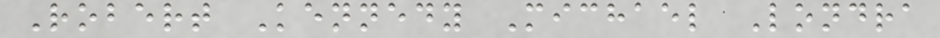Robert Kennedy Michael Londra
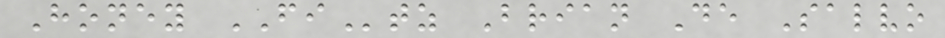Honey FItz Brian De Salvo
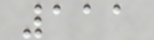111
